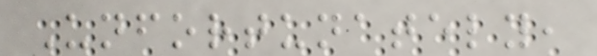Unfortunately,
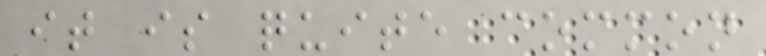it is quite common
